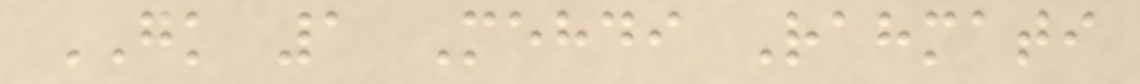GK 1 Mehdi Rahmati
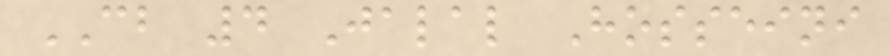CB 4 Jalal Hosseini
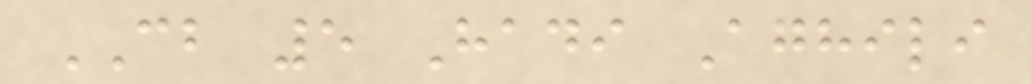CB 5 Hadi Aghili
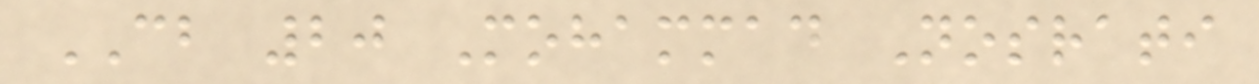CB 20 Mohammad Nosrati
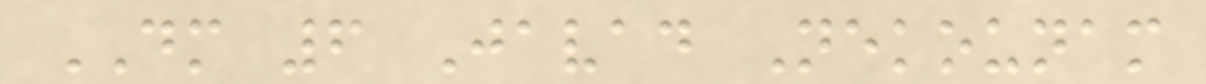DM 6 Javad Nekounam
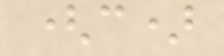(c)
